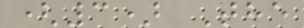(3) The
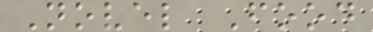Novel Food
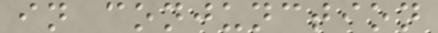in conjunction
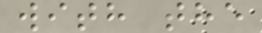with the
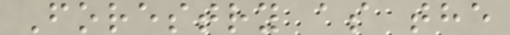Forestry as the
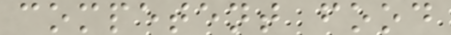competent food
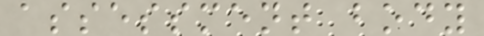assessment body
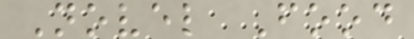Novel Food
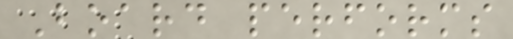Board performs
